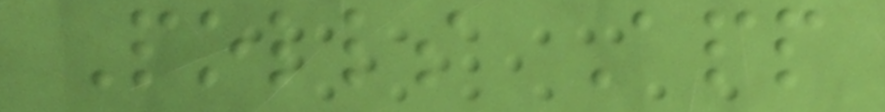Polls App
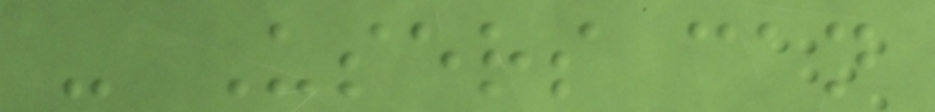- Users can
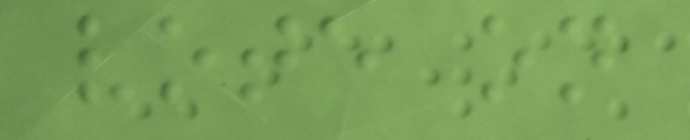vote on
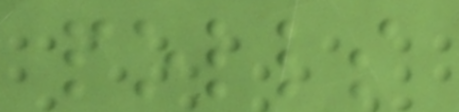polls
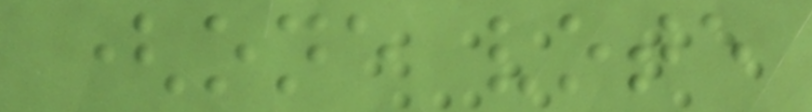(one vote
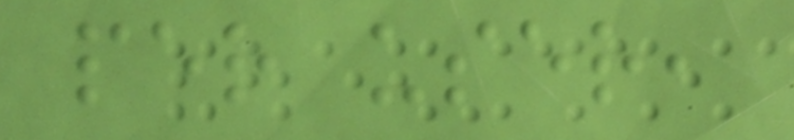per user,
